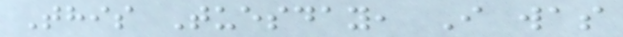This Tuesday, I was
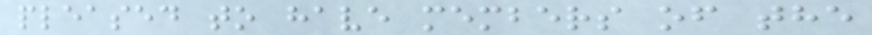pleased to have members of the
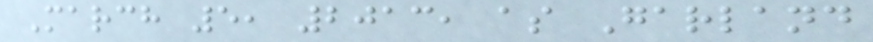March 5, 2013, as Garland
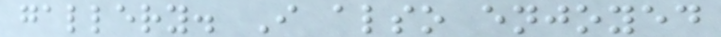gallery. I also enjoyed
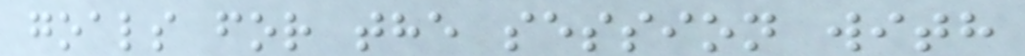goals for the session with
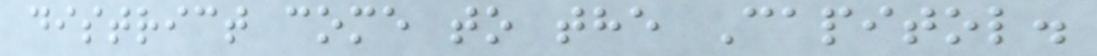district come to the Capitol.
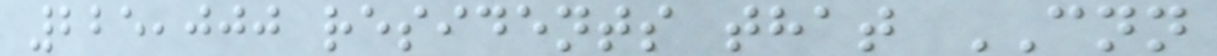225,000 residents that CNN
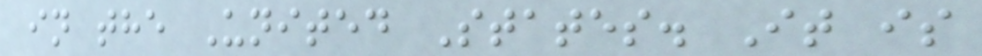in the United States. It is
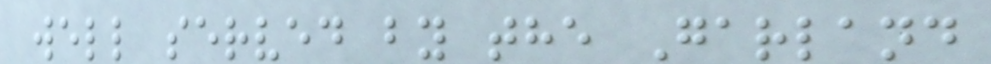well served by the Garland
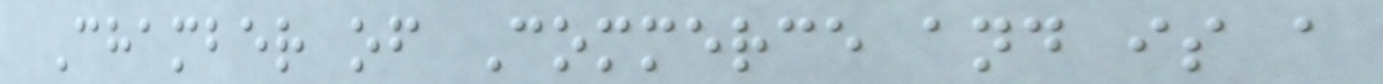Chamber of Commerce and is a
